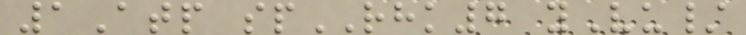1Atp spRHK7 yVu/
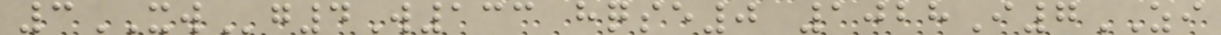3XWg4W133 hqse0 1028I7ZI
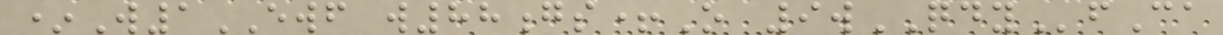*W1EWF w88gs+O 9wQDYfCa
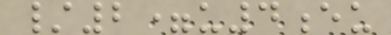/2=u4eu
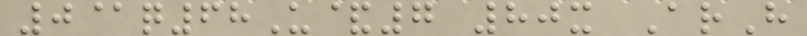0@q68U&7 80x ArH
